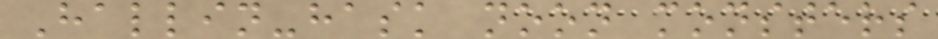Hallin-hask noon monsters
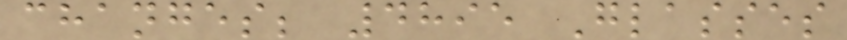changes; 4895 Glasses
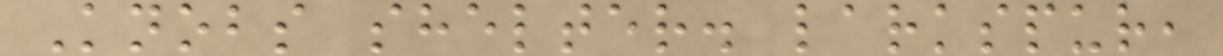Knobs shelter. larkspur,
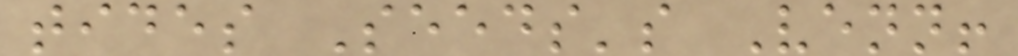tides Seeds's Venn!
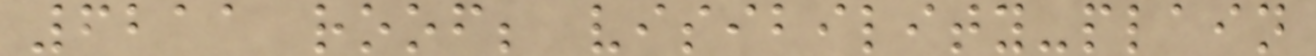6211 roof; visibility-plain
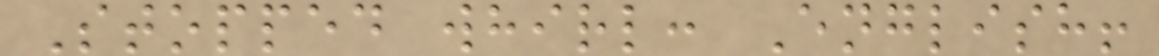Stopped whirl: English!
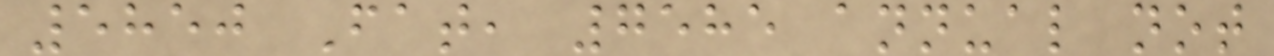5850 Fat, 7585 annual not
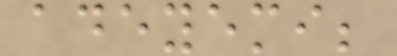adeyemi;
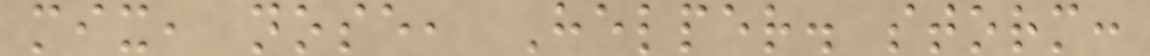mix, nose, Helper. storm:
